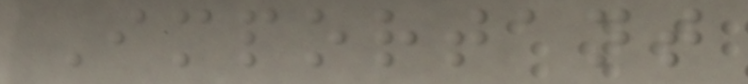Important
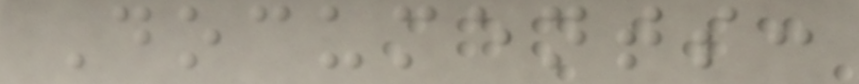Documents:
